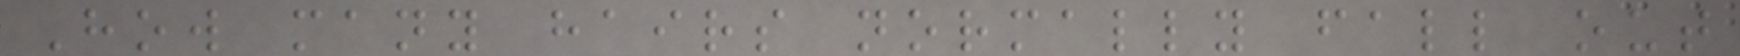How many hairs normally fall out
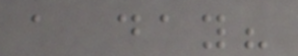a day?
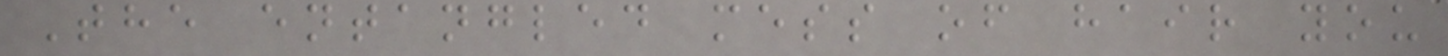The entangled mess of hair you
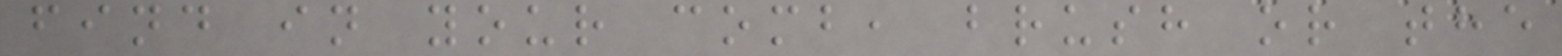find in your comb, brush or the
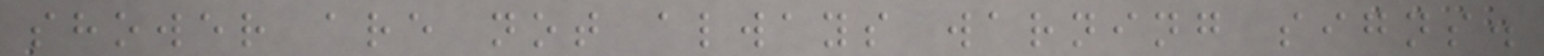shower are not always warning signs.
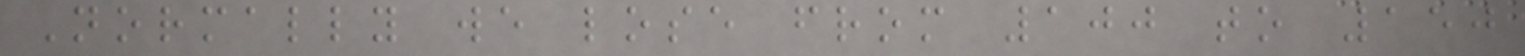Normally we lose from 100 to 150
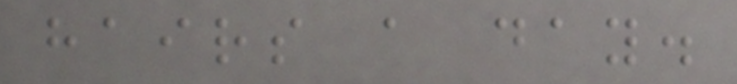hairs a day.
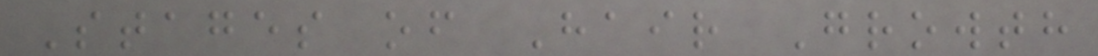Stages of Hair Growth
